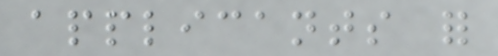applicants for
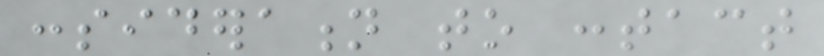consideration to contact
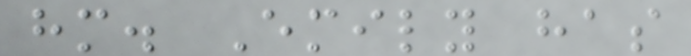him. Emily has
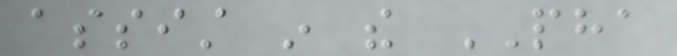assist in the PHA
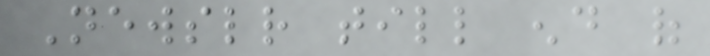Newsletter till end of
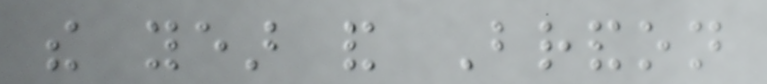the year and Brandon
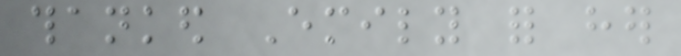thanked Emily for her
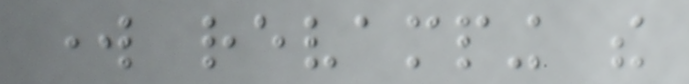work revamping the
